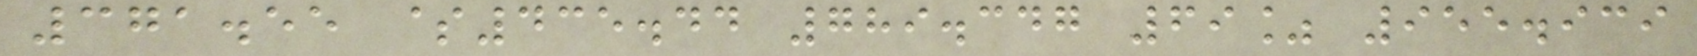371.55 $435.44 789.347 69% 955.939
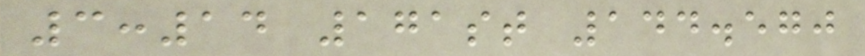3:14 171st 144.570
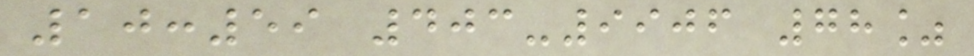10:59 403-9906 78%
